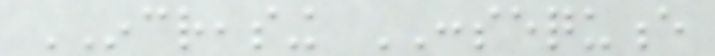INCREASING CONSEQUENCE
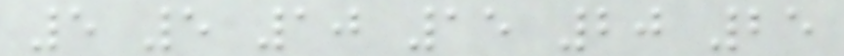5 5 10 15 20 25
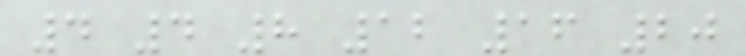4 4 8 12 16 20
